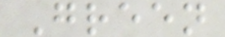Green
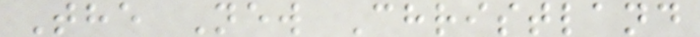The New Christland
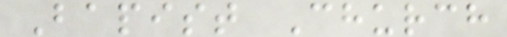Bapist Church
